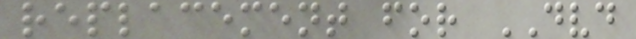replacement for DVD
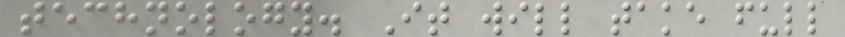technology. It will take full
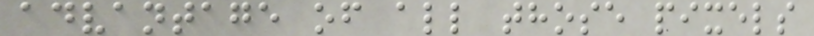advantage of all those pixels
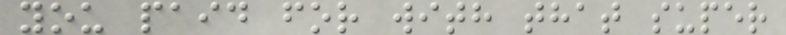you paid for with that super
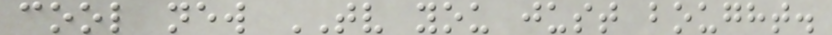cool new TV you just bought.
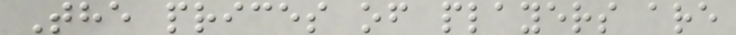The prices of players are
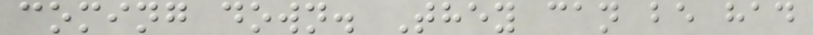coming down. They can be had
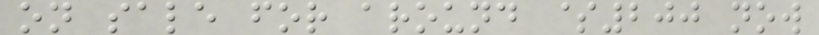on sale for around $200 now
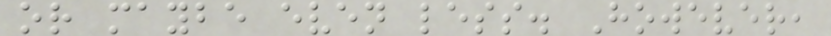or maybe even less. However,
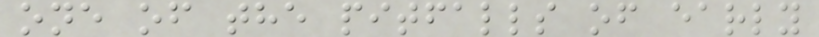one of the pitfalls of early
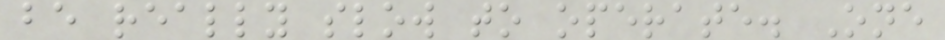be really slow to operate. One
